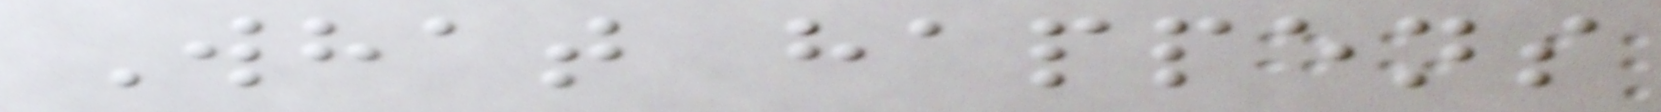What happens
